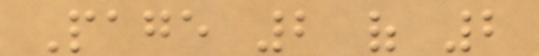Page 2 of 2
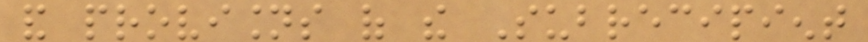and provisions of the Subrecipient
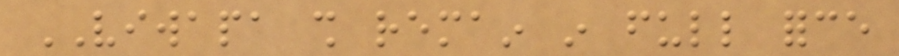VIWAPA shall remain in full force
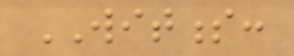WITNESS:
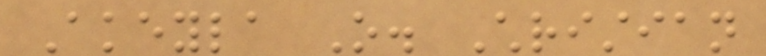Akeyla O. Christian
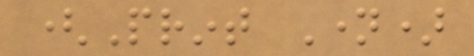(Print Name)
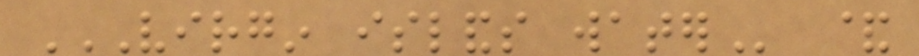VIRGIN ISLANDS WATER &
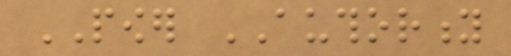POWER AUTHORITY
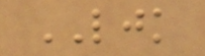LJK
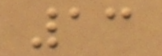13
